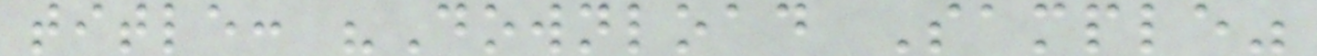title: "Download Sample"
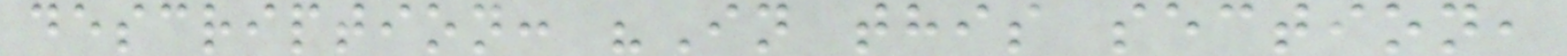description: "In this section,
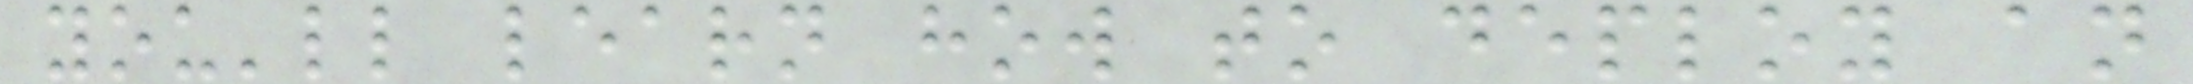you'll learn how to deploy an
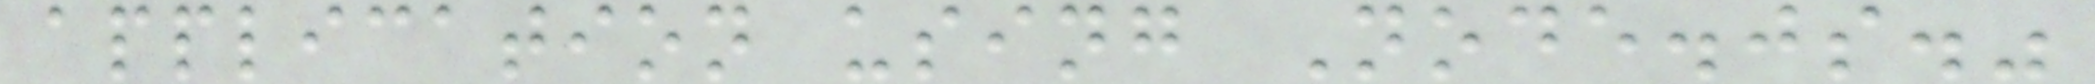application using Node.js."
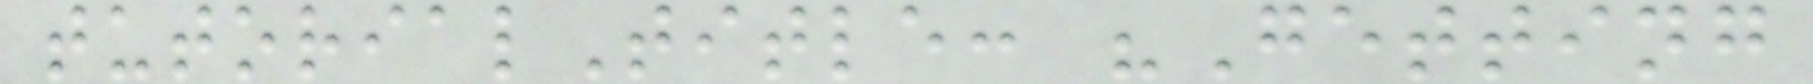tutorialTitle: "Getting
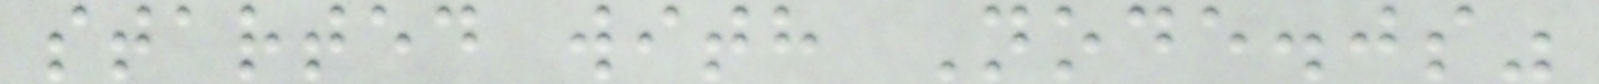started with Node.js"
